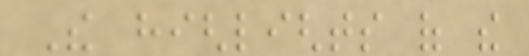The highlights of the
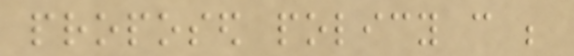proposed policy can be
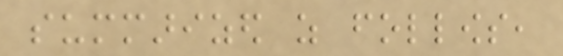summarized as follows,
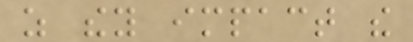as they impact the
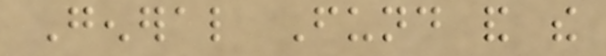General Fund and the
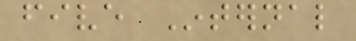five Internal
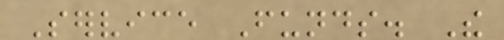Service Funds. The
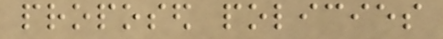proposed policies
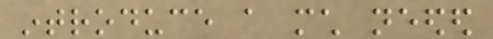introduce a much needed
